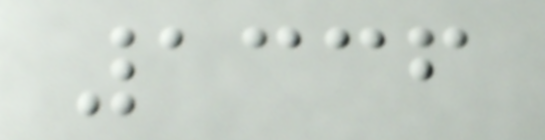1336
